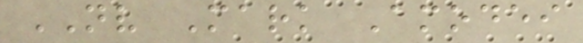NV Mark Amodei
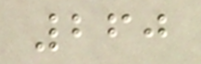260
